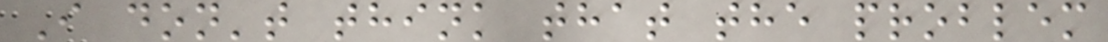I don't think that the problem
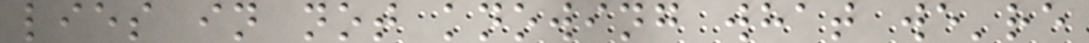lies in not knowing what we're
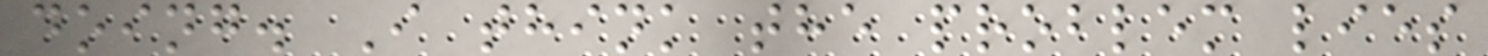doing. I think the problem lies
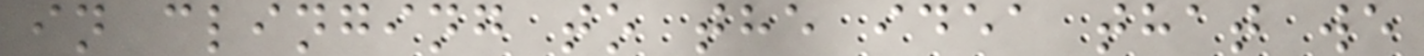in clinging to the idea that we
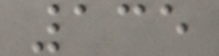135
